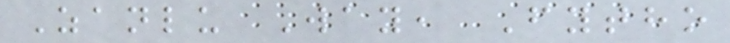Zanlu Way, Fytho
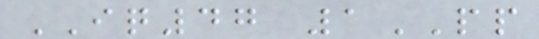IQ47 1PP
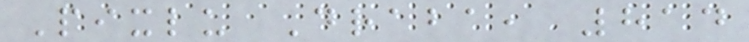Pixlu Draba, 814
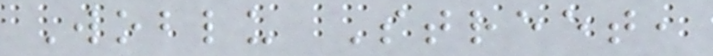Woblu Street,
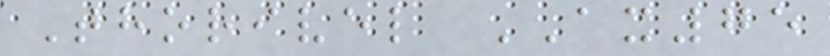Thorivel AX75
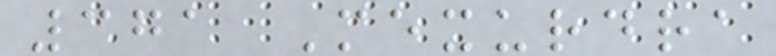371 Mexurdra
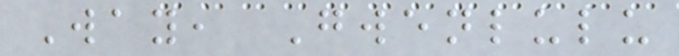Way, Gwenlulu
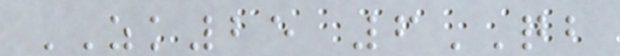ZK25 6QB
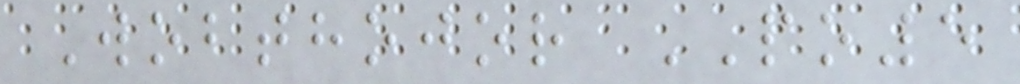Wobthojor PO5
